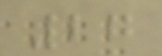27
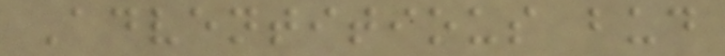Adventitious bud
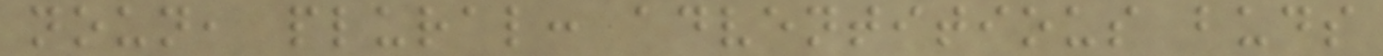noun, plural: adventitious buds
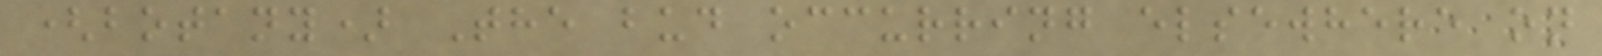(botany) The bud occurring elsewhere on
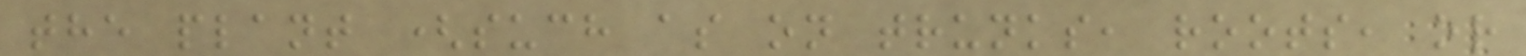the plant (such as on trunks, roots, or
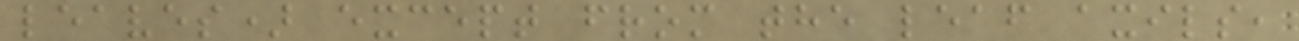leaves) except from the leaf axils,
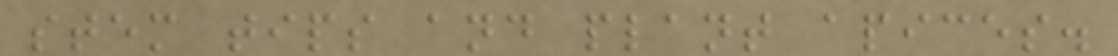stem tips and plant apices.
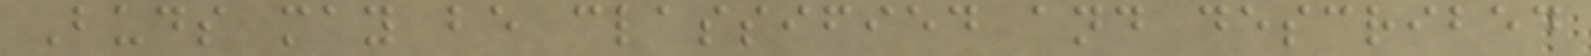Buds may be classified and described
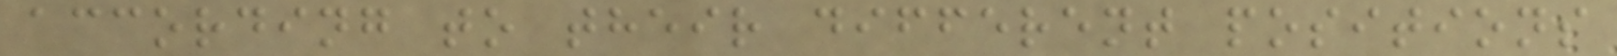according to their different positions
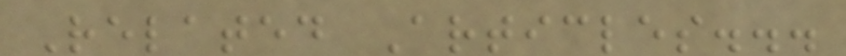Related Articles...
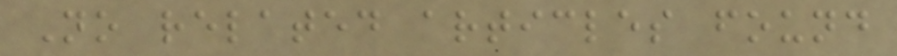No related articles found
